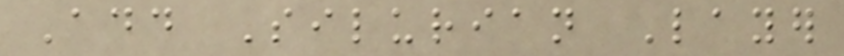Add Silurian Layer
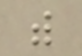with
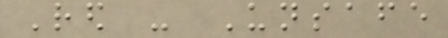Red - Unsafe
